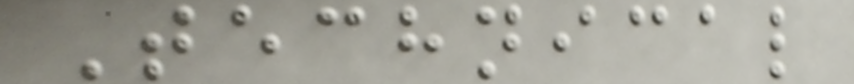Technical
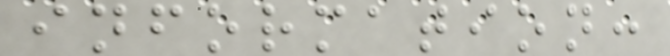information:
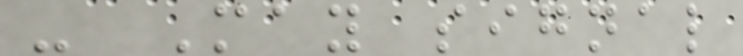- May signal
